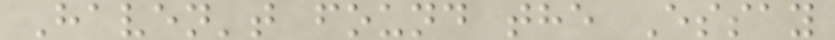Haven't found the Essay
